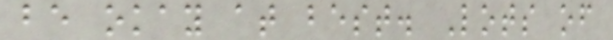be okay at best. Lots of
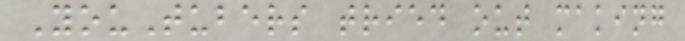YouTubers tried out making
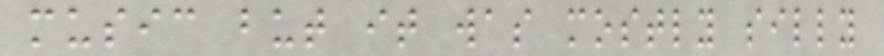music but it was mostly silly
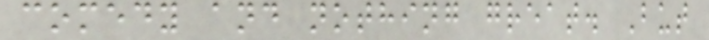comedy and nothing great. But
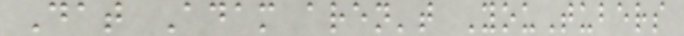Dat Adam aren't YouTubers
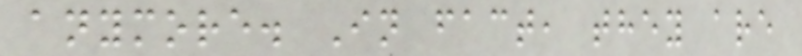anymore. In fact, they are
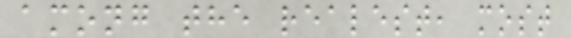among the realest, most
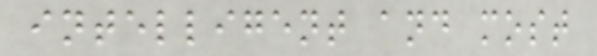intelligent and most
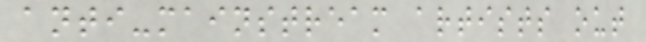anti-mainstream artists out
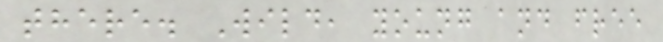there. Wild, young and free
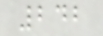242
